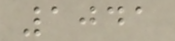1041
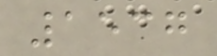1537
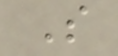S
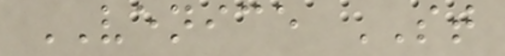VENICE ST
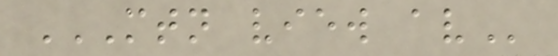MTN VIEW AV
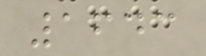1643
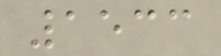1533
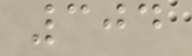304
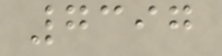7397
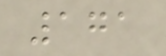171
